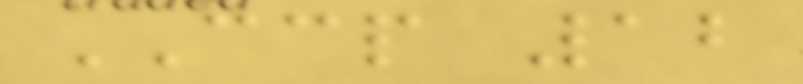CCP 12
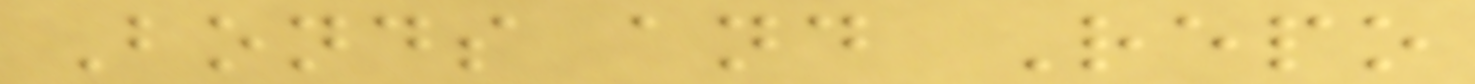Bonds and Repo
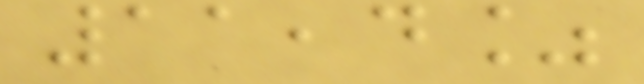11,4%
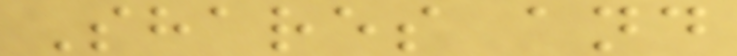Shares and
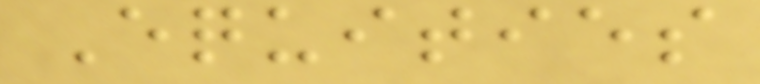Equities
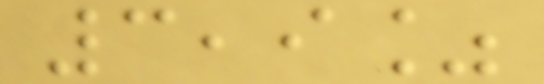3,9%
